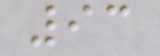93
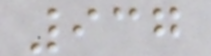937
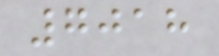7018
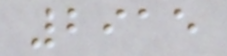2915
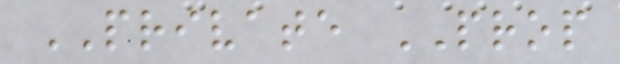PRIVATE PROP
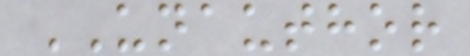UNAUTHOR
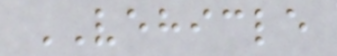VEHICLE
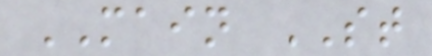MAIN ST
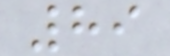89
